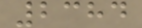2384
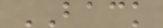BACK
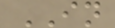IN
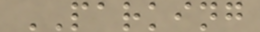PARKING
